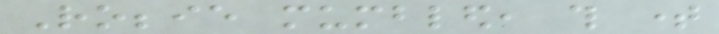Robbie mumbled, this time
